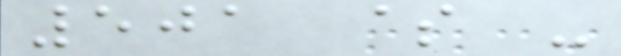501 $ -
